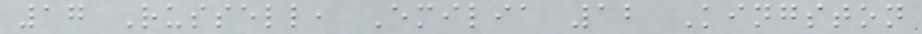17 Russell, Emilia 12 Kingston
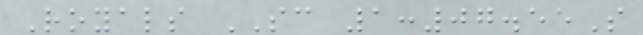Royals SC 1:07.55S
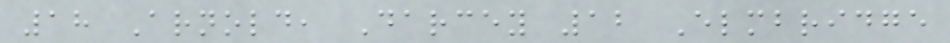18 Arnold, Darcey 12 Elmbridge
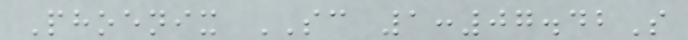Phoenix SC 1:07.42S
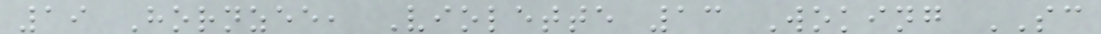19 Hornzee, Violette 13 Woking SC
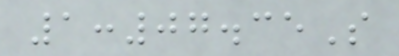1:07.35S
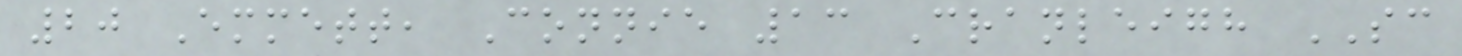20 Emmett, Connie 13 Cranleigh SC
